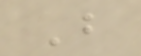B
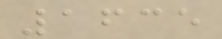1635
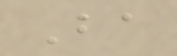Ba
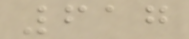617
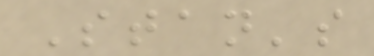Stan's
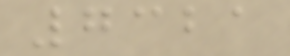7321
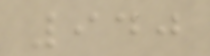940
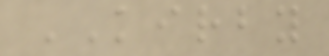KIRBY
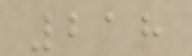218
